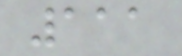111
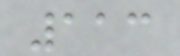113
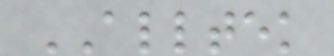ALLTEK
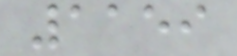1159
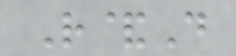R&D
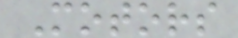Motors
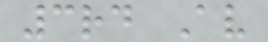3rd Av
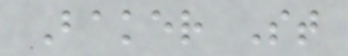Baker St
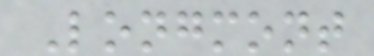Longmont
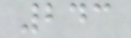243
